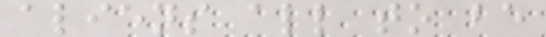aliens all to be
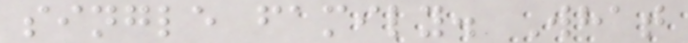single family. What
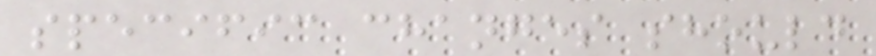specific changes should
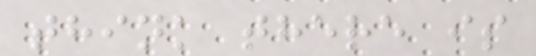think there is
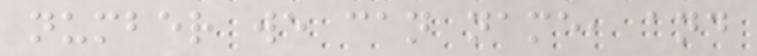number we can name, and
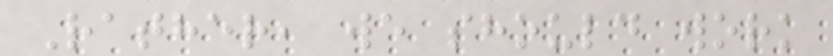Rather, we should work
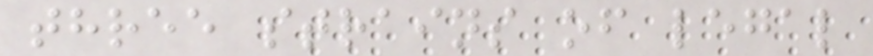three strains of legal
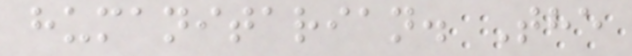humanitarian. The
